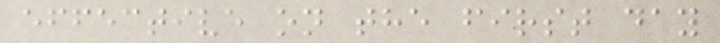effective on the first day
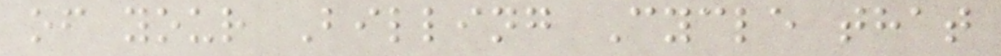of your Billing Cycle that
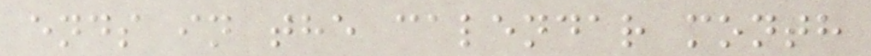ends in the calendar month
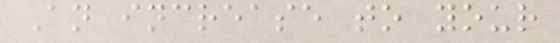An increase to your
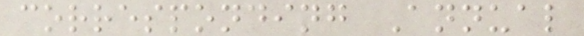corresponding Annual
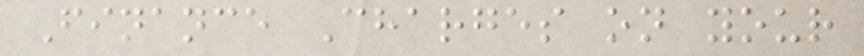Finance Charges on your
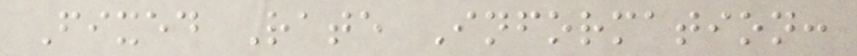Fixed Rate Information:
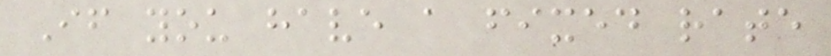If you have a fixed rate
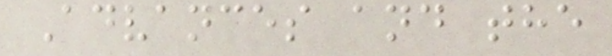Advances and the
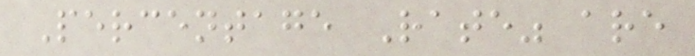Percentage Rate" are
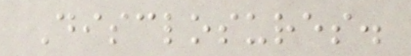Disclosures.
